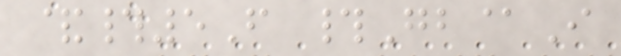&#5F #Gb@I
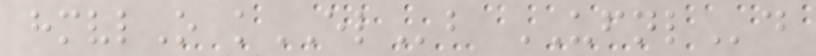hmvlO kELb UFNLd
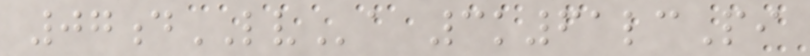07dLVa 3k61lcPi
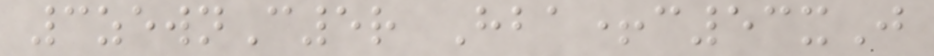3zewnC5r Hba+c53xJ
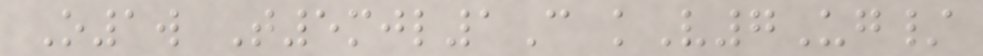O1w T5mjl1C kV7Ug/
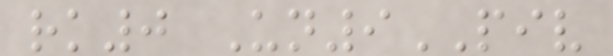rk0 Un9PIV
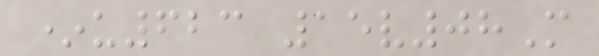*u623 15v08M
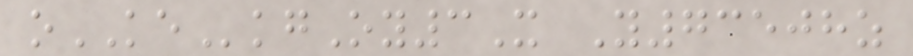oKEkgOy3X Y73508z
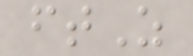ftZ
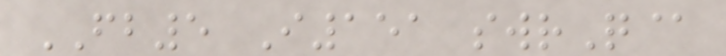FB5 I151 swrQ@
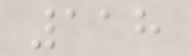118
